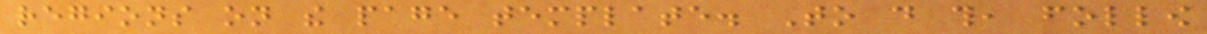regions on the page template. To do this, follow
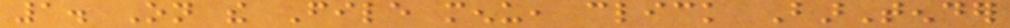1. On the File menu, click BarTender
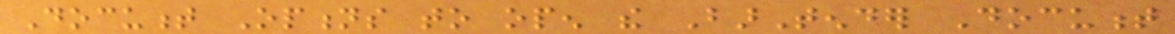Document Options to open the BarTender Document
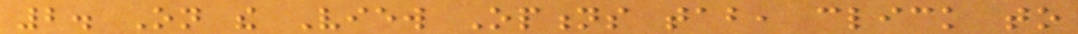2. On the View Options tab, click to
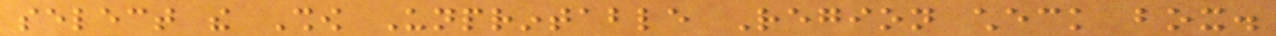select the Show Unprintable Region check box.
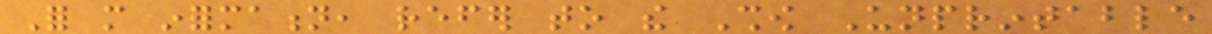For more information, refer to the Show Unprintable
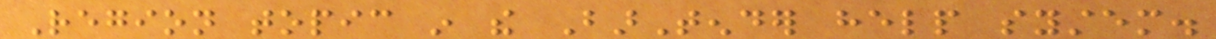Region topic in the BarTender help system.
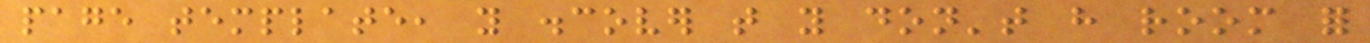page template, you discover that you don't have room for
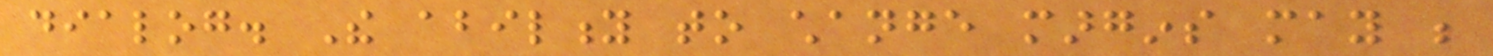dialog. The ability to change margins may be
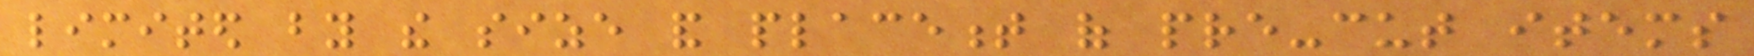limited by the size and placement of pre-cut items
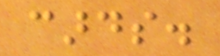cards.
